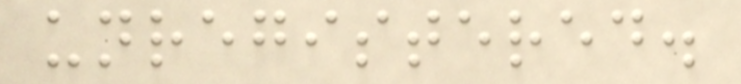unregistered.
